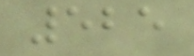525
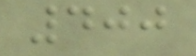400
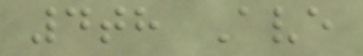4th Ave
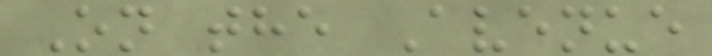On the Avenue
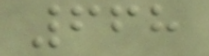668
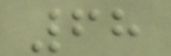68
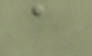a
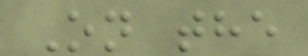On the
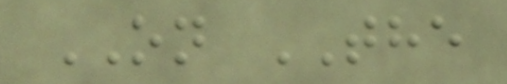ON THE
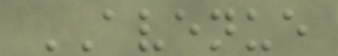AVENUE
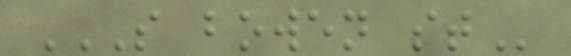S BOWEN ST
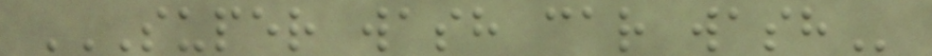SUPER WASH CAR WASH
